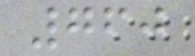760
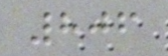806
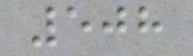508
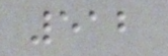512
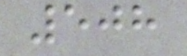508
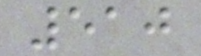510
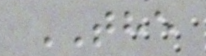THE
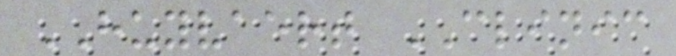HUYVAERT CLINIC
